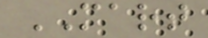MART
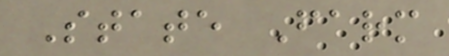State Farm
